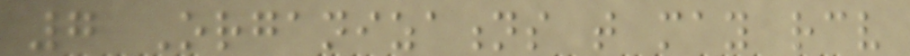7 Organizations that may receive
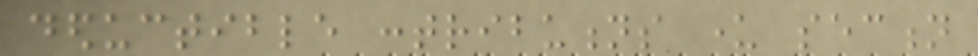deductible contributions under section
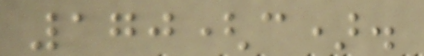170(c).
